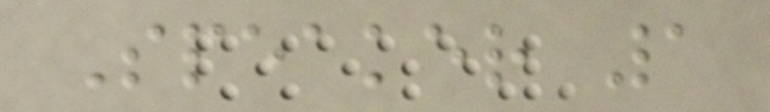Speaker 1
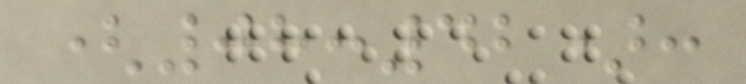(08:42):
